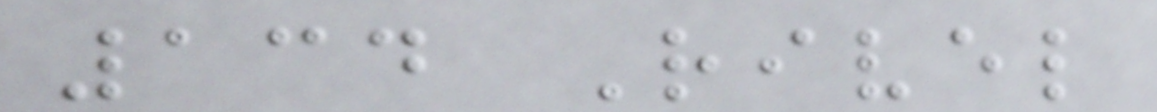134 Rivel
